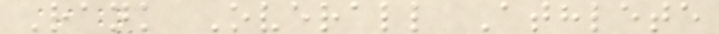Rank Overall Athlete
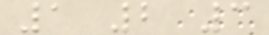1 2 3
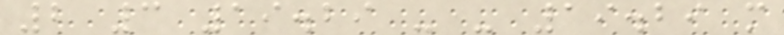2 3 19.29 - - 19.29 m
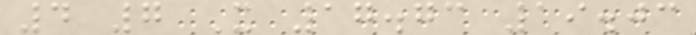4 7 X 17.73 19.03
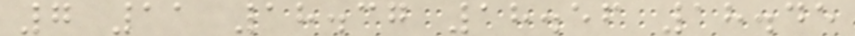7 11 18.37 18.56 18.45
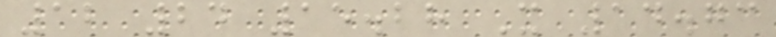12 24 15.28 X 14.73
